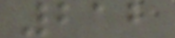212
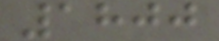1800
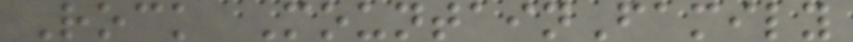Rock MountainFamily
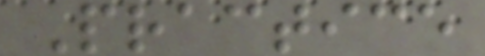Practice
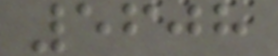5608
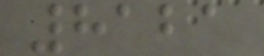8121
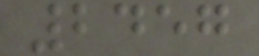2457
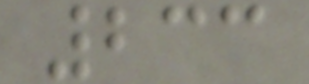233
